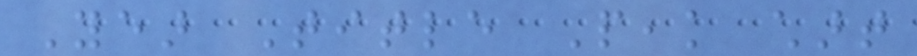Year Title Peak chart
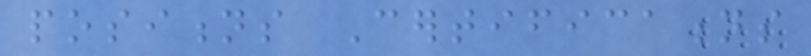positions Certifications
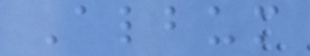Album
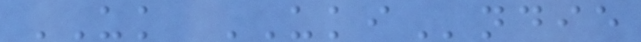UK UKIndie
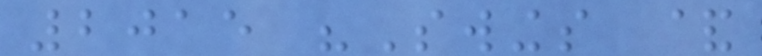2015 "Swings &
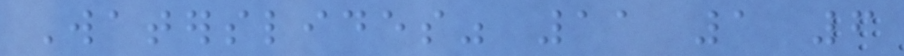Waterslides" 11 1 6
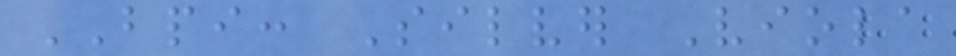BPI: Silver Viola
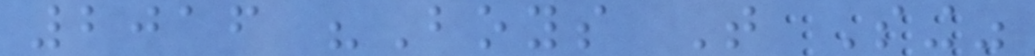2016 "Boys That Sing"
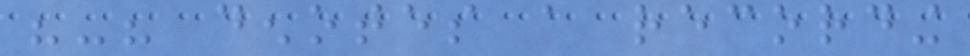"-" denotes a recording
